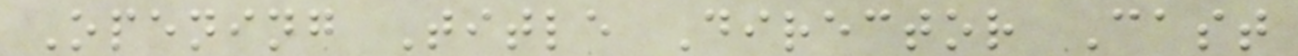Opening Title Director Cast
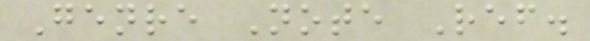Genre Note Ref.
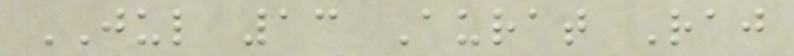JUL 13 Aurat Raj
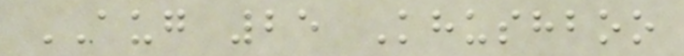AUG 25 Khushboo
